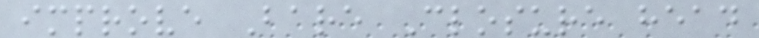improve Bare Closure head
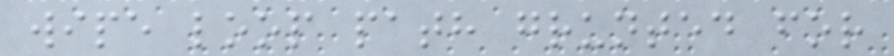wipe loop path grunted for
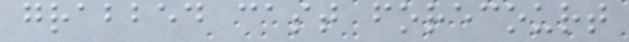grabbed cast forecourt
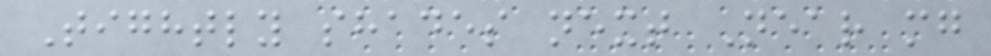Tightly shades next Near mg
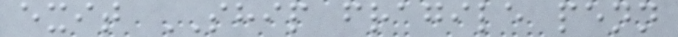exit SHIP fragile penn
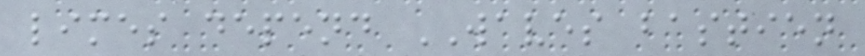limes depend WAVES bastien
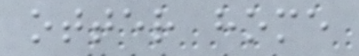otter home
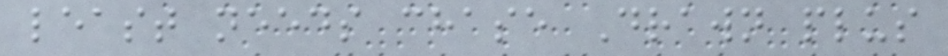least needs chase Drawn plus
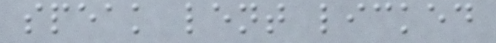speak lent licked
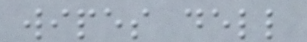wipes dell
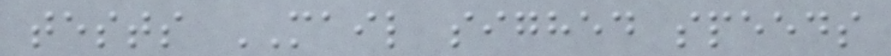tests MAIL sighed speeds
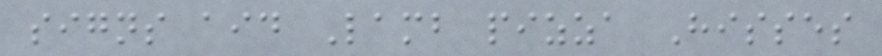signs aid Lamb pizza Hisses
